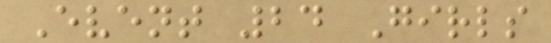Event 24 Girls
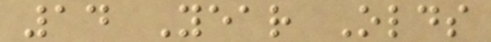14 Year Olds
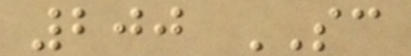200 SC
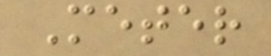Meter
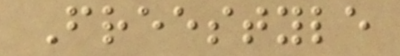Freestyle
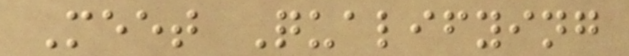Meet Qualifying
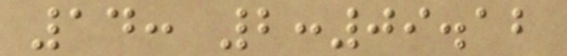14: 2:09.12
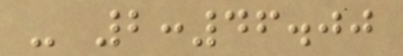- 2:46.00
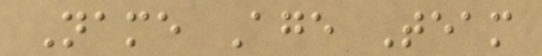Name Age Team
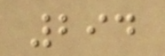294
